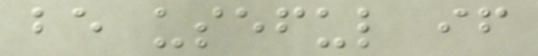be useful if
